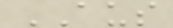AUS
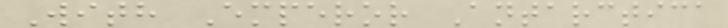With Emperor Antarctica
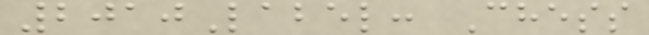2010Label: Chess
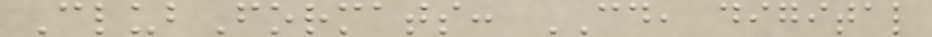ClubFormats: CD, digital
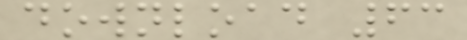download 63
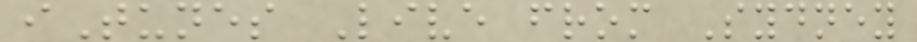iTunes Live from Sydney
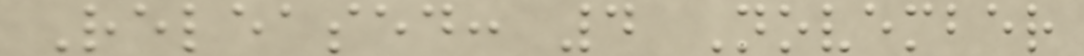Released: 4 November
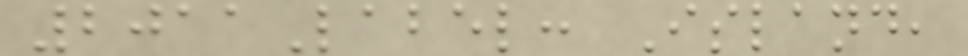2011Label: Island,
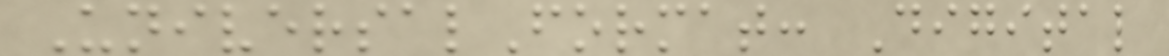UniversalFormat: Digital
